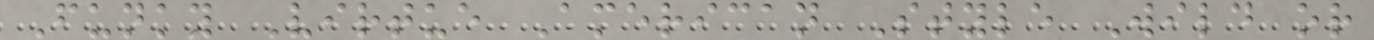Funky Virtue American Style Wild or
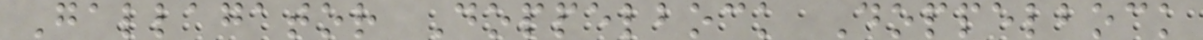Gallagator Doppelbock Doppelbock
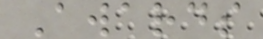Awards
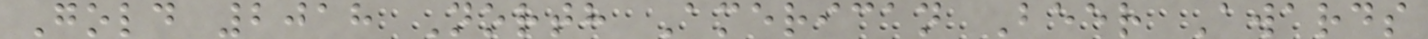Gold 2018 North American Beer Awards
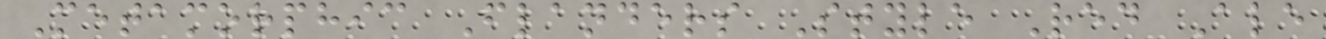Metamorphic Flanders Style Red Ale
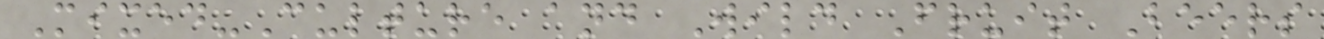Mixed-Culture and Wild Fruit Beers
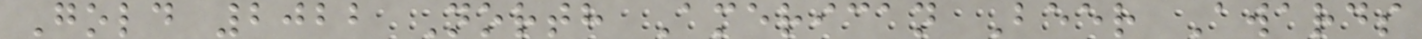Gold 2022 North American Beer Awards
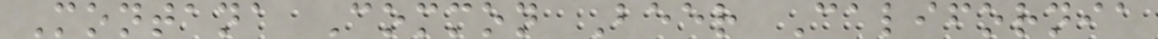Montana Common Beer California
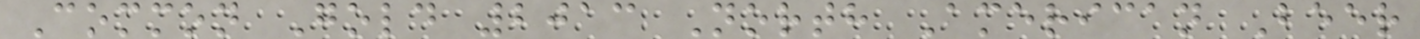Common Gold 2013 North American Beer
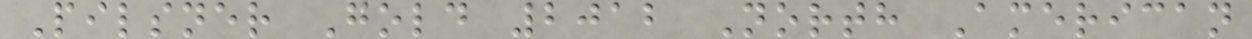Pilsner Gold 2012 North American
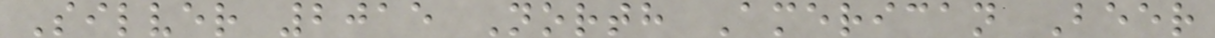Silver 2015 North American Beer
